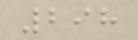298
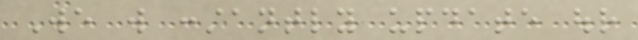We will constantly update our
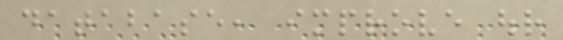database, improve our
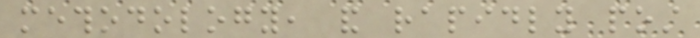methodology, and rapidly post
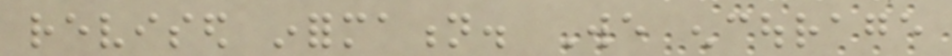revised information. We encourage
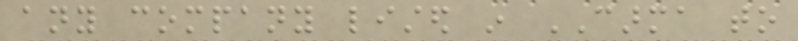any company listed in CARMA to
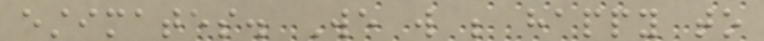estimates. We will be happy to
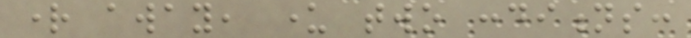right away, under two conditions:
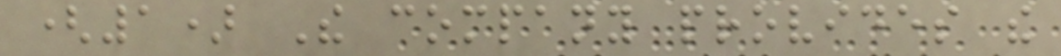(1) The company provides the
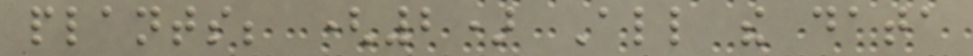plants; (2) All the data
